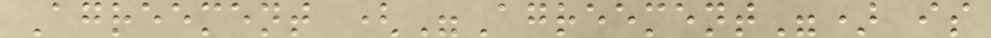Agreement ("Agreement") is
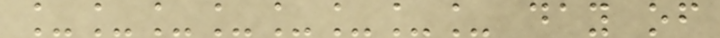________ day of
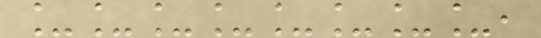________,
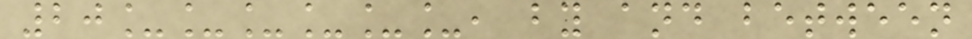20______, by and between
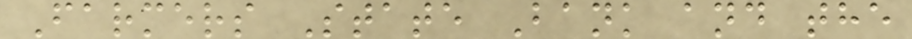Farmers State Bank and the
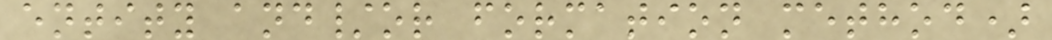entity and/or formation method)
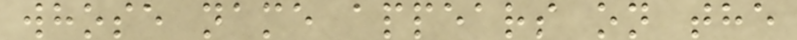whose name appears on the
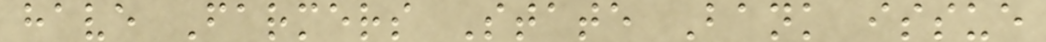have Farmers State Bank issue
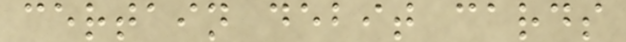certain debit cards
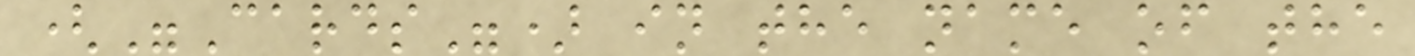("Cards") in the name of the
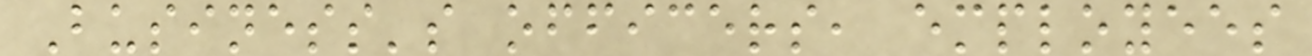Business's officers, employees
